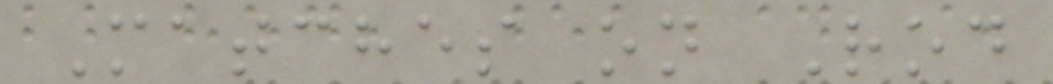Matches on Rod
